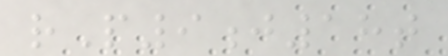rP9j18t
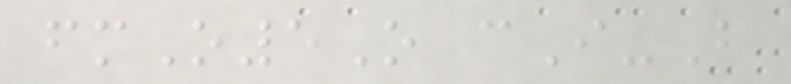fmO5O cI-B
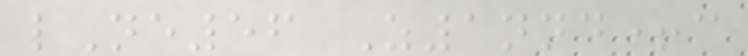lNe56 Z1nnd+c
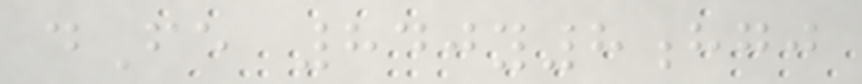dFe 840y8hgj
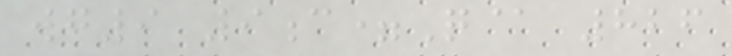wg9 9c=Q@ 826
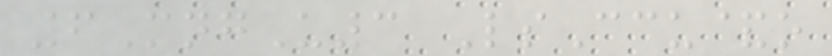6MngU3 LsCcu&o
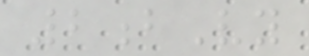2bVy
